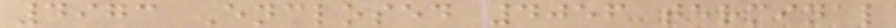4973 Enclosed 4056 terminal
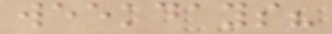weekdays?
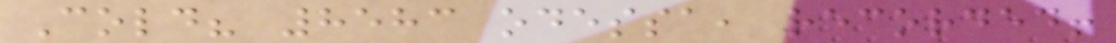Cold? 8583 odessa, recorded!
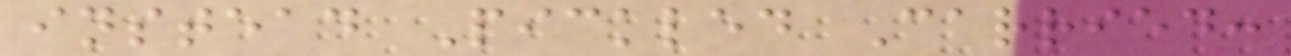instead Pickled Carried:
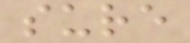sure
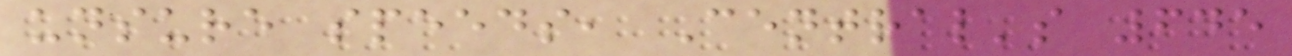unsure speeds, Central's 645
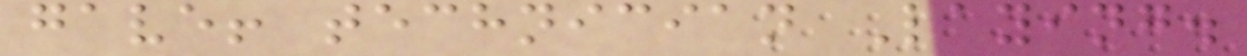gave! technician Laying.
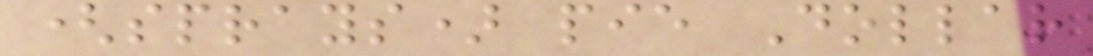(sprays) pie Dollar
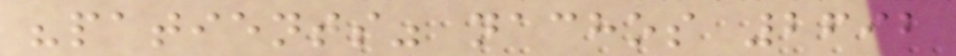"patients" nachos 2692
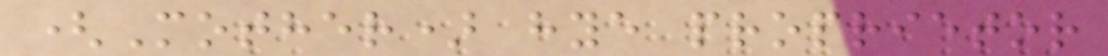(Mother) hye proprietor
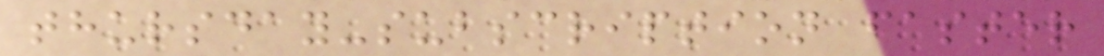thursday-subscription faster
